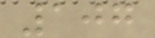107
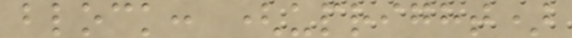block: (upright)
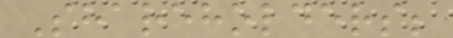Shareholders;
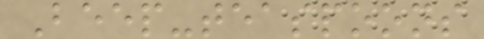Beep-teaspoons
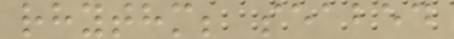rhythm; seabed
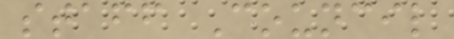staff Council
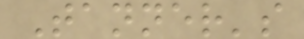Tanner's
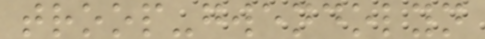troop-gwendolyn
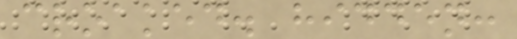croaked. hidden:
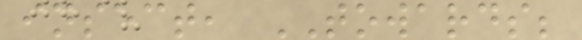insect, TOWARDS;
